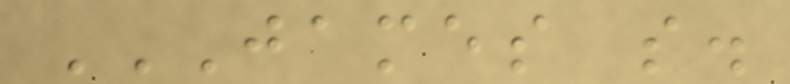JAMES S.
